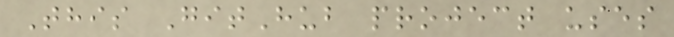This GitHub project uses
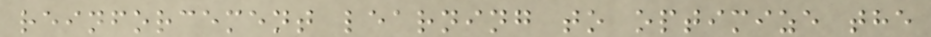reinforcement learning to optimize the
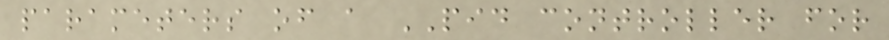parameters of a PID controller for
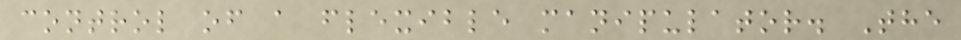control of a flexible manipulator. The
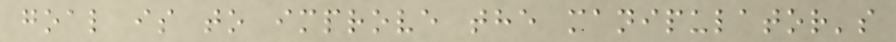goal is to improve the manipulator's
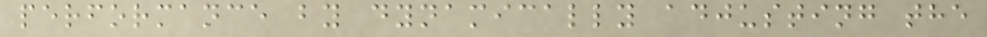performance by dynamically adjusting the
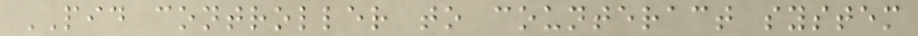PID controller to counteract system
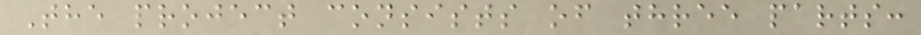The project consists of three parts:
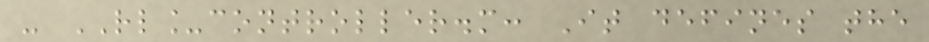- RL_controller.m: It defines the
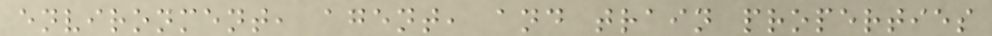environment, agent, and train properties
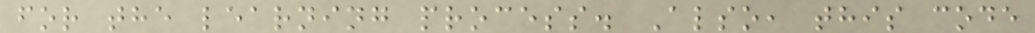for the learning process. Also, this code
